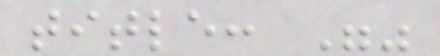title: ""
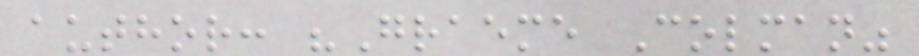author: "Graeme Colman"
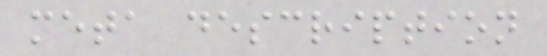meta description
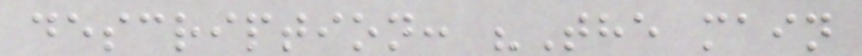description: "The main
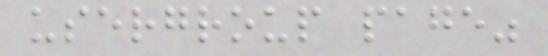usergroup page"
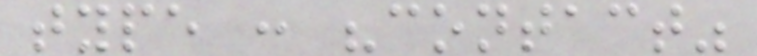type : "contact"
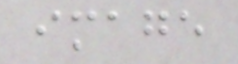image
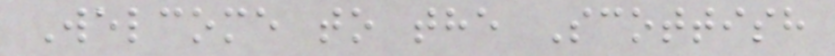Welcome to the Scottish
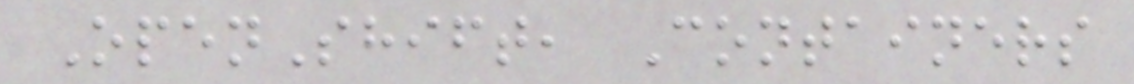OpenShift, Containers
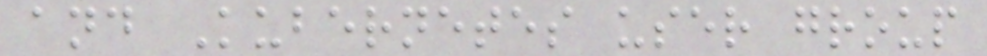and Kubernetes user group
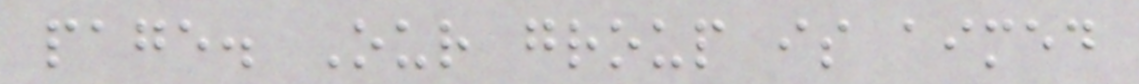page. Our group is aimed
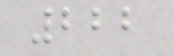222
